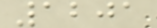1201
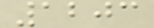1203
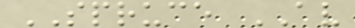SPRUCE AV
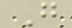G
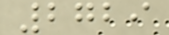2729
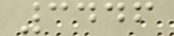3446
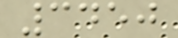3450
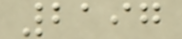2197
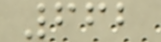662
